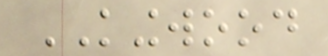KINGWOOD
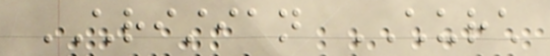CHRISTIAN CHURCH
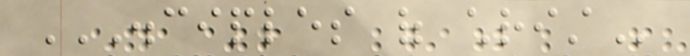DISCIPLES OF CHRIST
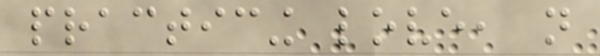practicing love, not
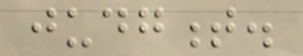judgment.
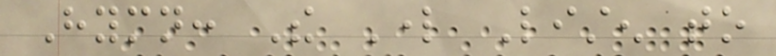Hymn: The Lord Listen to
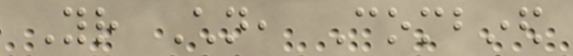Your Children, Combined
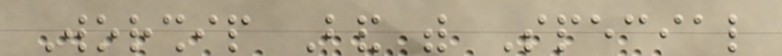Worship Band with Special
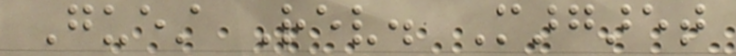Guest Rev. Margaret
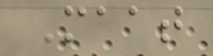Maat
